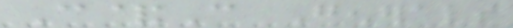C&C Generals
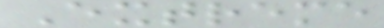Extreme
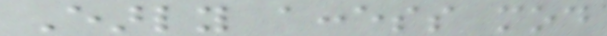Early access mod
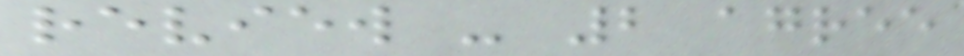review - 2 agree
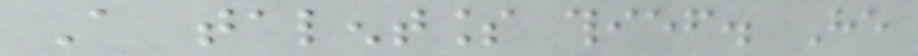A talentless thief. He
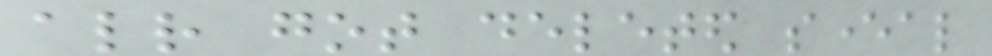already got deleted several
